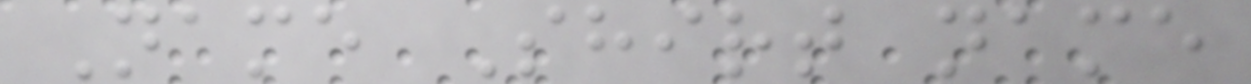Name Shirt name
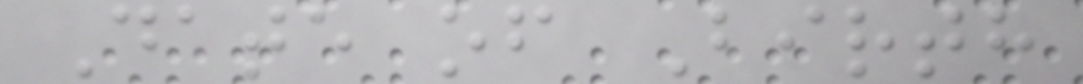Date of Birth
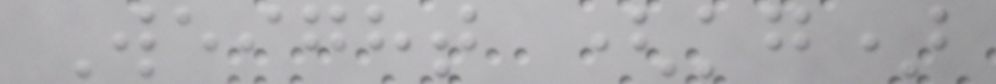Weight (kg)
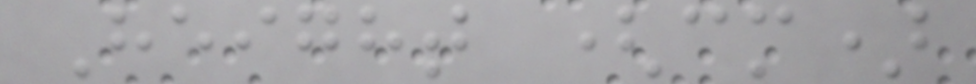Height (cm)
